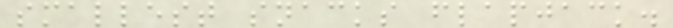smallest snacks flapjack.
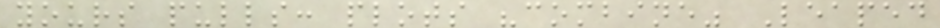yours pulls: plots "combine" Leaped
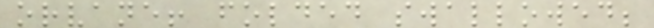orvane! folded swallowed;
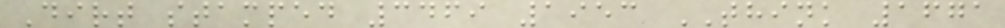Dirt stamped 3469 1953 THINK 1671
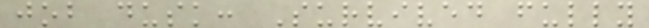job dusk: Survived fully
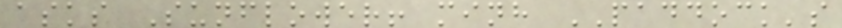asks Sunflower! minh PADDOCK's
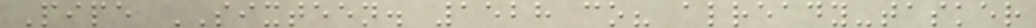Pipe SIXTEEN. 1528 co? already-tasker
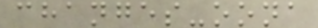changes-oona
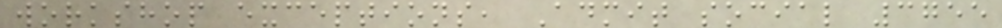workshop exceptions, Admit social 3755
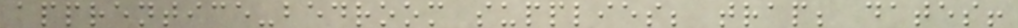apprentice-bedroom supplies; trap; dates!
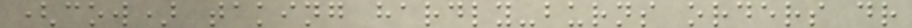(cow) taking hardly-burns orders dr
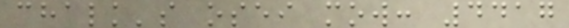chalk's osei mow: 4417
